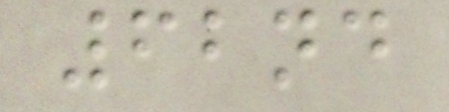62nd
